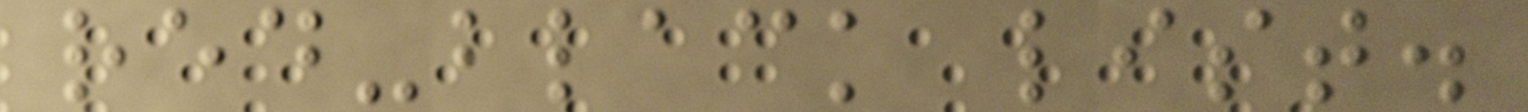red-black list.
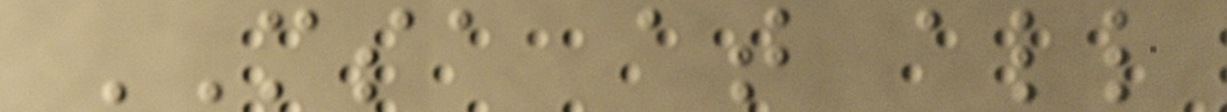MSA at all
